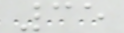35
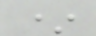*
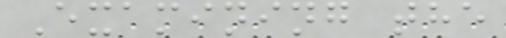Examining the
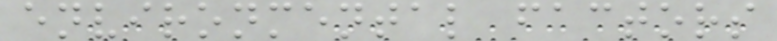environmental factors
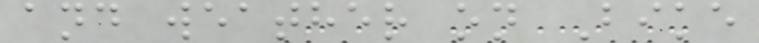and weather on Bike
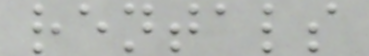rentals
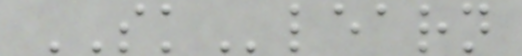SKlearn
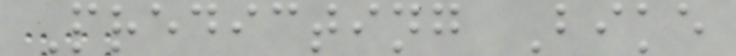Predicting Bike
